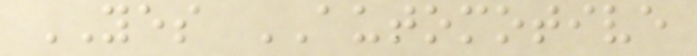YES AUTOMOTIVE
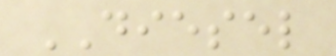DIESEL
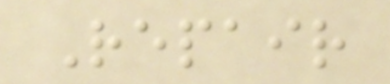Repair
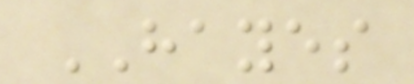HAYES
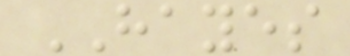HAYES
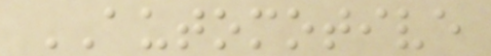AUTOMOTIVE
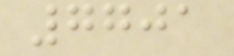7701
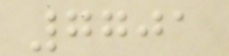7701
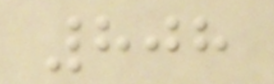808
